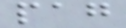pag
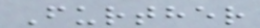Further
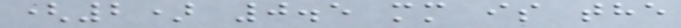(2) 0.5 mm is the
